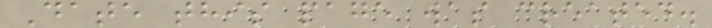Date this page was created.
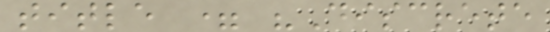title = "Discrete
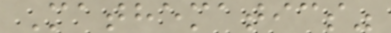Mathematics"
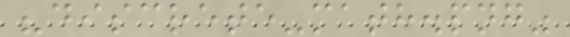"discrete-math.png"
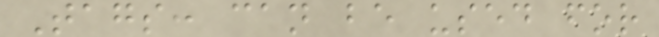Tags: can be used for
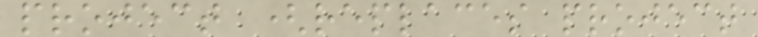project (replaces project
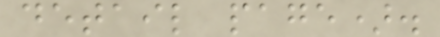detail page).
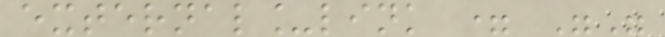external_link = ""
